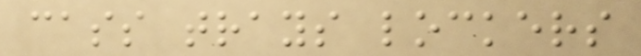cass trays lockers
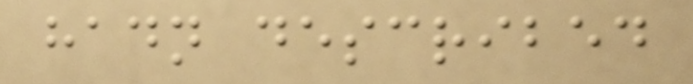hadn described
